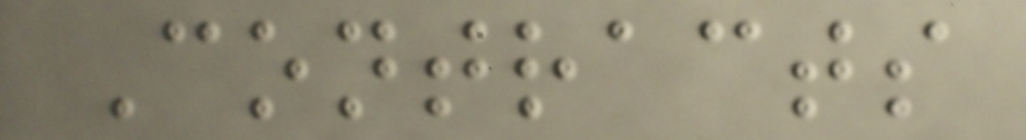Contracts
